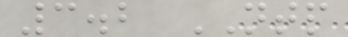3.2 NTP
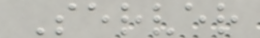Server
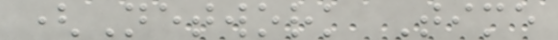(Network Time
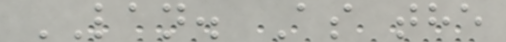LAN. As the
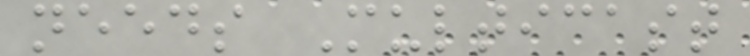needs Multicast
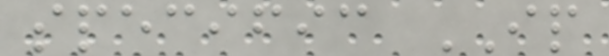specific IP
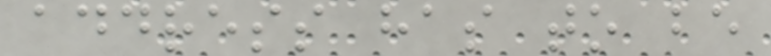address has to be
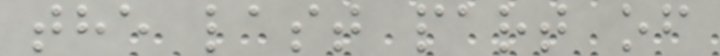the last part of
